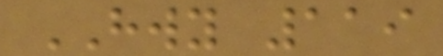HWY 119
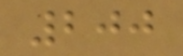200
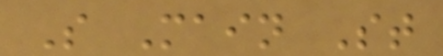S Main St
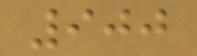900
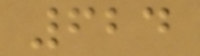624
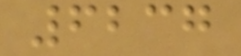6237
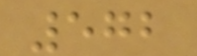572
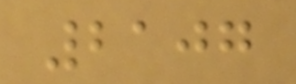2107
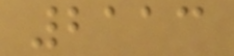2113
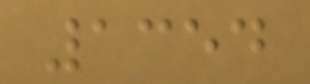1354
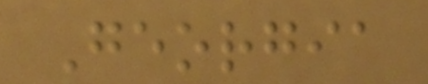Georgia
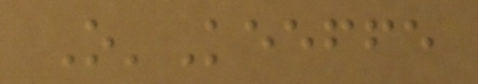O'Keeffe
